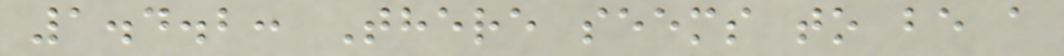1.4.2: There seems to be a
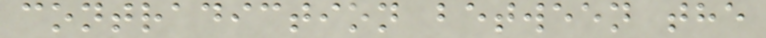contradiction between the
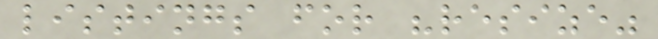listings for "resize"
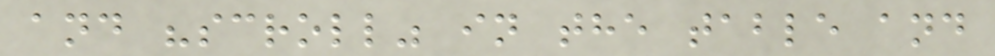and "scroll" in the table and
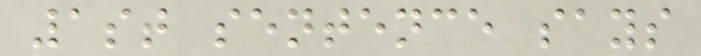1st sentence says
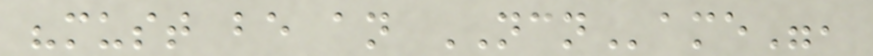"must be an NCName",
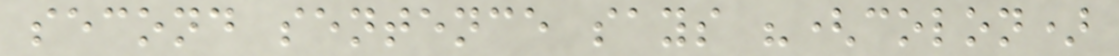second sentence says "(colon)
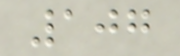107
